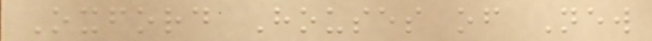Oxford Houses of New
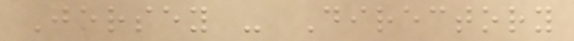Jersey - Directory
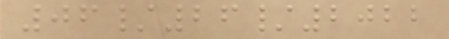06/26/2022
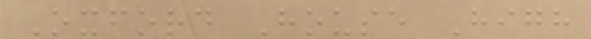Oxford House High
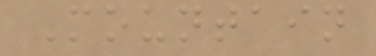Mountain
